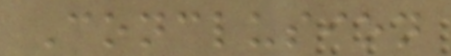Conclusion
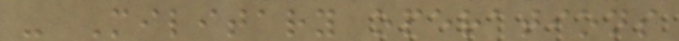- Military operations
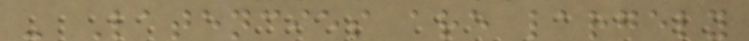- Latencies are largely
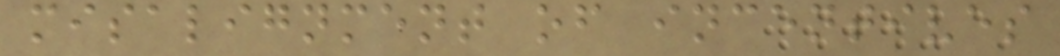misalignment of incentives
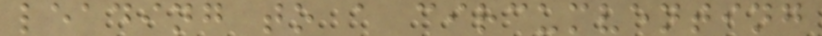leading to a circumventing
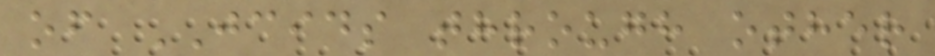of JCIDS through other
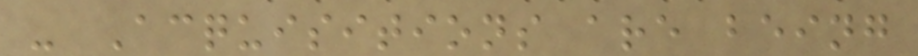- Acquisitions are being
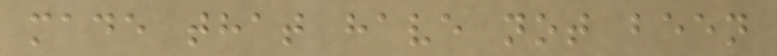made that have not been
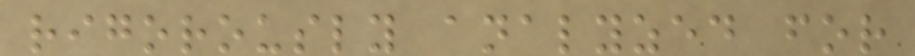rigorously analyzed for
